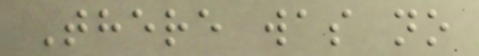There was no
